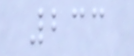233
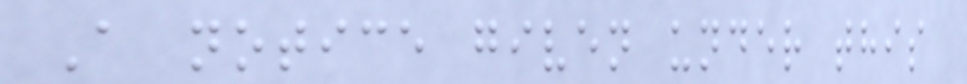A notice given under this
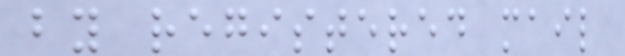by registered mail
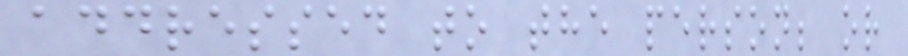addressed to the person; or
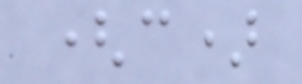(c)
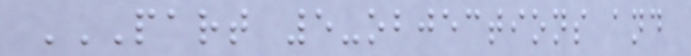PART 5-OBJECTIONS AND
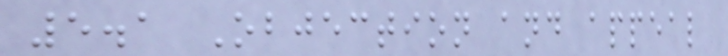5.1 Objection and appeal
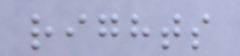rights
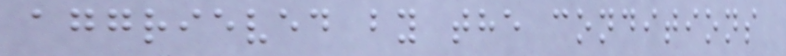aggrieved by the conditions
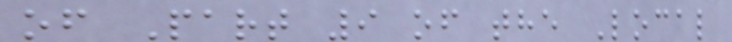of Part 9 of the Local
